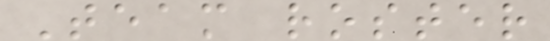Team roster
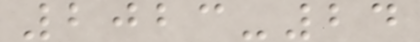2023-24
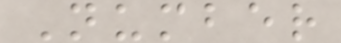Number
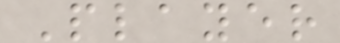Player
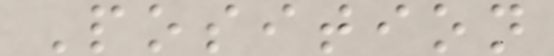Position
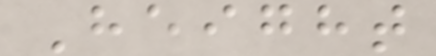Height
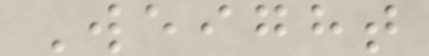Weight
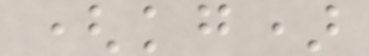(kg)
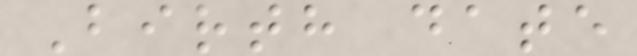Birth date
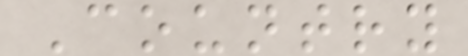Country
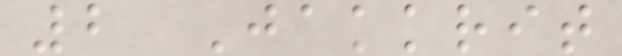2 Jakkrit
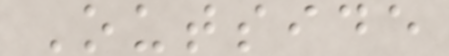Outside
